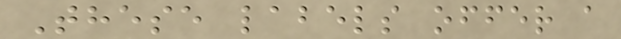These labels offer a
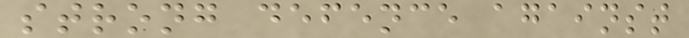strong defence against
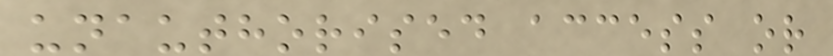unauthorised access or
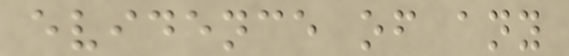evidence of any
